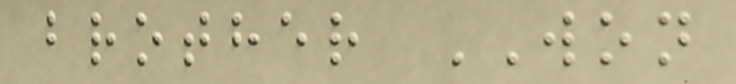brother WON
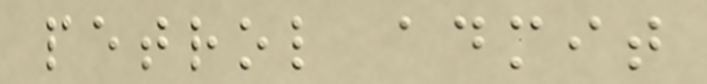petrol admit
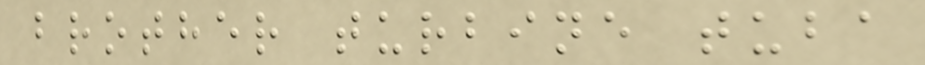brother turbine tuba
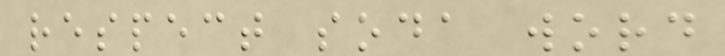respect soda word
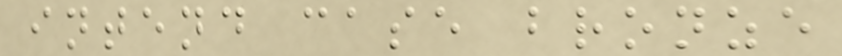intend case bronze
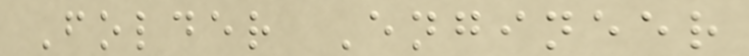Folder Engineer
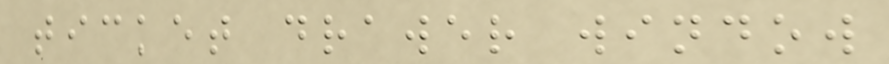ticket drawer window
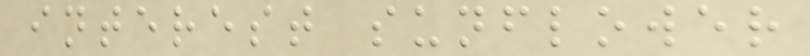interest sunflower
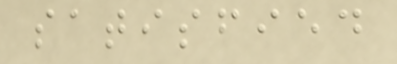satisfied
